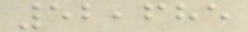52,685
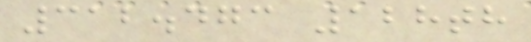312.473 128th
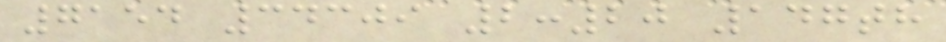7154 34309 2:20 147th
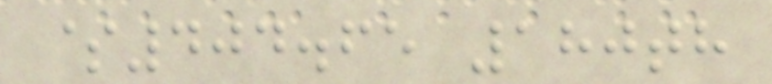$404.65 180th
